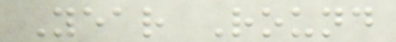Year Round
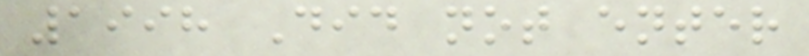1998 Did not enter
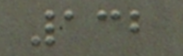132
